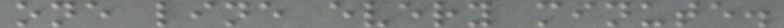one line every minute.
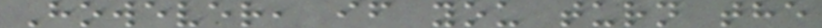However, if you turn the
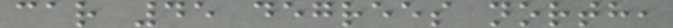car 45 degrees north,
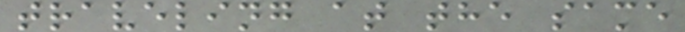traveling at the same
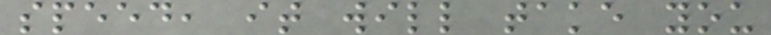speed, it will take you
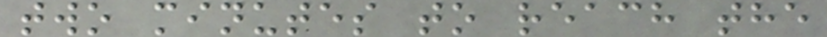two minutes to reach the
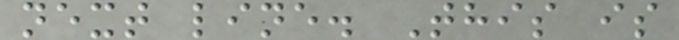next line. This is
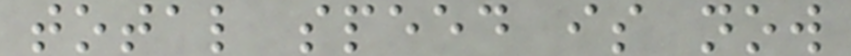total speed is now
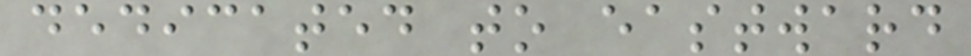dedicated to eastward
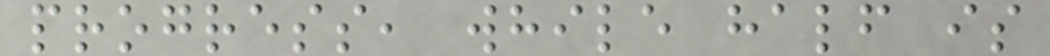progress, while half is
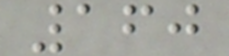160
